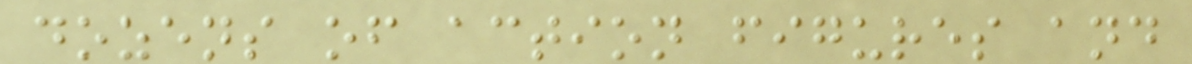dozens of action figures and
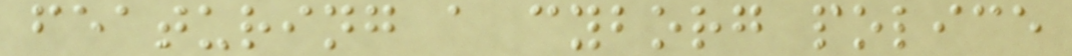featuring a cyborg police
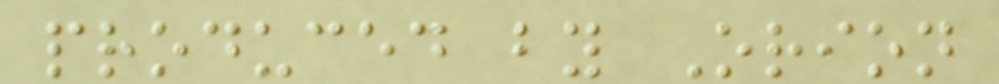produced by Orion
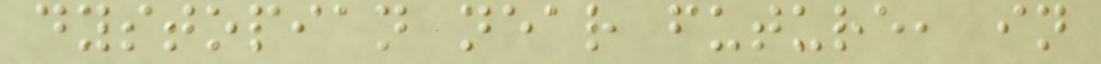dystopian near future, in
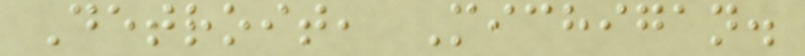Detroit, Michigan.
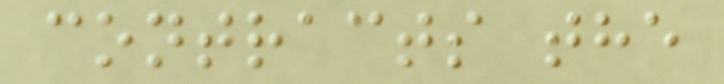contracts the
